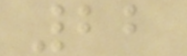22
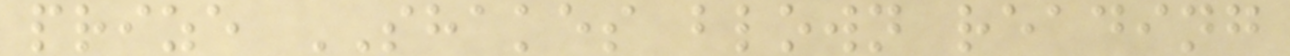prize SHAKES blown reading
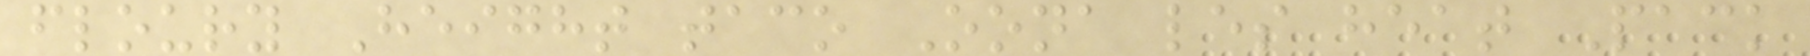floury Height taco Oona les heat Pack
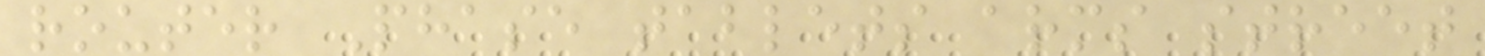router Phase tablets arms street
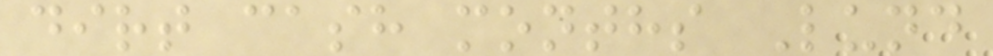dirt cash months Lund
